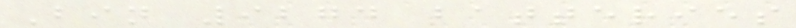Bin 9274 batteries
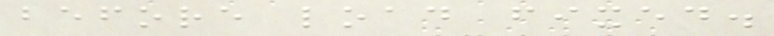before load fixed.
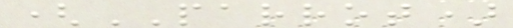(PARROT)
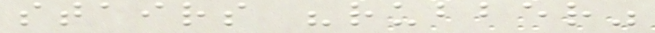stairs "rubber"
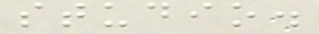studio.
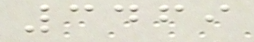3469
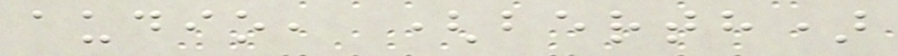audio, (berth)
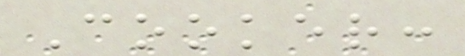Cooker:
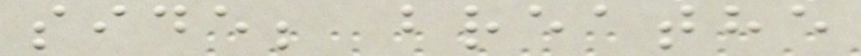side; breathe
